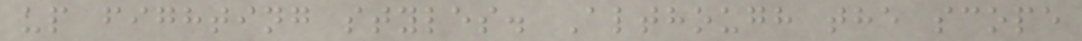up fighting styles. Although the scope
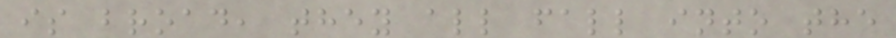is broad, they all fall into the
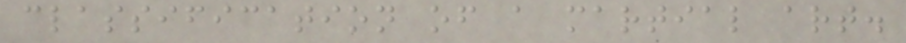classification of a martial art.
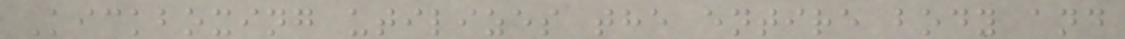Kickboxing utilizes the entire body and
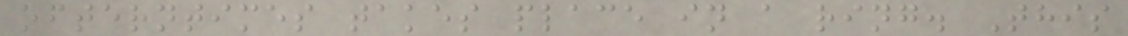ofterntimes takes place in a ring. This
